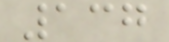137
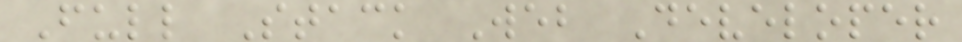Full Stack Web Developer
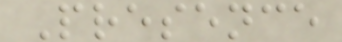Presence
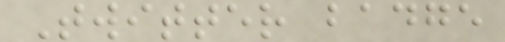Twitter badge
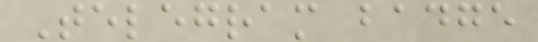Telegram badge
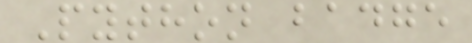Python badge
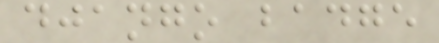django badge
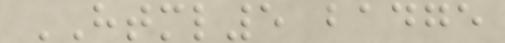HTML5 badge
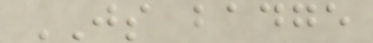JS badge
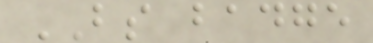BS badge
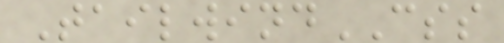TailwindCSS
